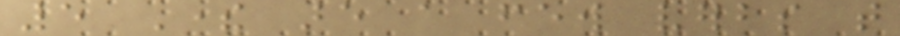5 There are a few verbs that
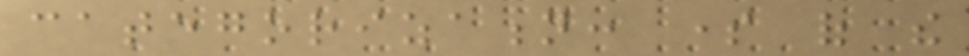categorization: some of the
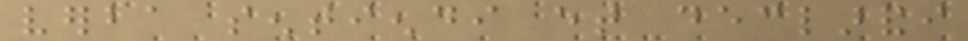verba sentiendi et declarandi
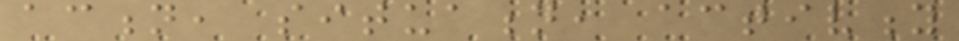action, situation, activity
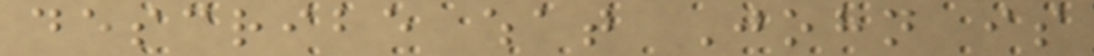describe what John is
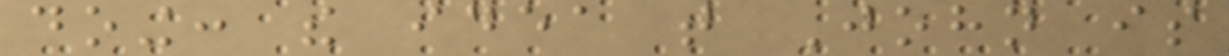doing: the idea that John is
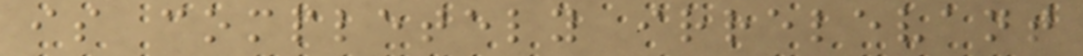is completely irrelevant
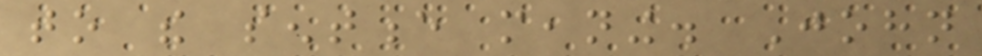to the sentence meaning. John
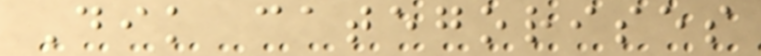Dik categorises
